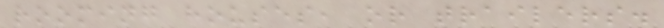rooming houses, or trailers.
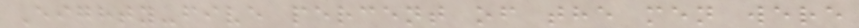Eighty-five percent of the men were
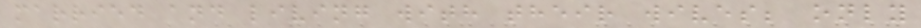married and living with their wives; only
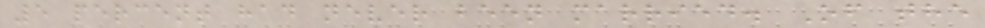5 percent had never been married. Of the
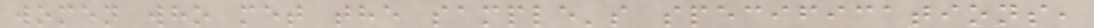women who met the sample's specifications,
